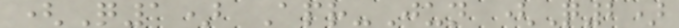(Q1) Apr-Jun (Q2)
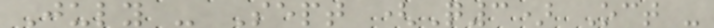July - Sept (Q3) Oct -
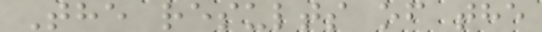The results of the
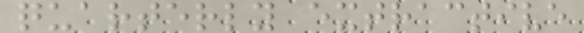quarterly extractive
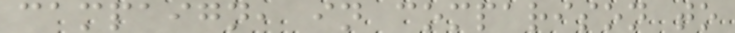campaign, in comparison to
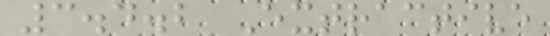3.4.2 Extractive
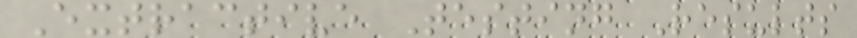Extractive Testing Results
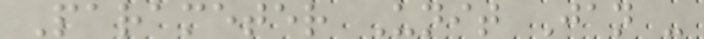Parameter Unit Jan -
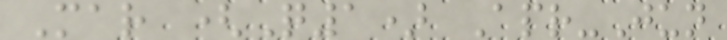Mar (Q1) Apr-Jun
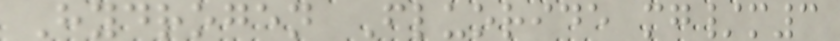Hydrogen Fluoride mg/m3
